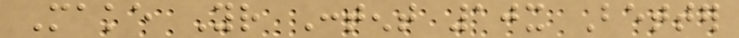Make Your Content 10x Better
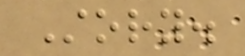Story.
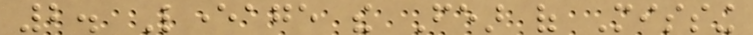2. Leverage the Fear of Missing
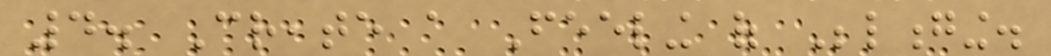4. Create a Feeling of Belonging.
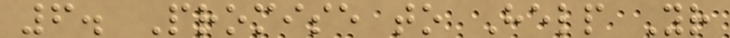6. Promise to Help Your
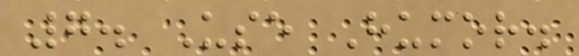7. Use Humor.
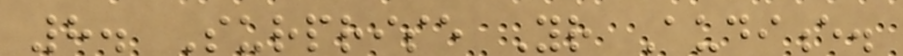8. Surprise Your Audience.
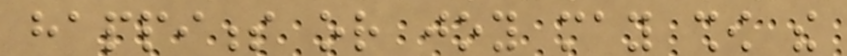happiness or joy may show the
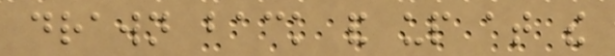drawn back and up at the
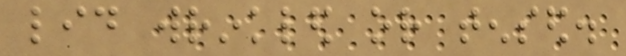lid wrinkled or tensed.
